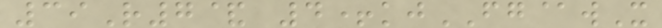39R7& 4+kjFG@wX
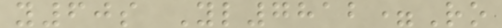y60s Yl7812=Ro
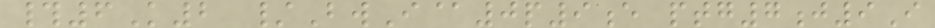#6K2 /BwI@0p9e ptg7j9I
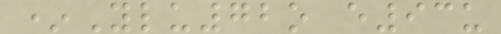*Ylu72o e93u
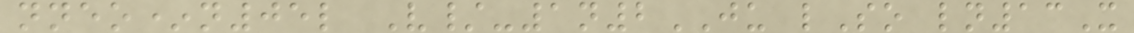nneo*n05l V/-1n2JU lSo ln13X
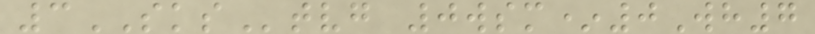3SKStvg 0wsm*0Wh7
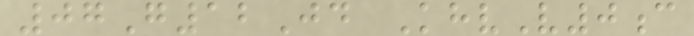07G12Jd KhvV0c
